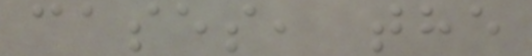cases, the
